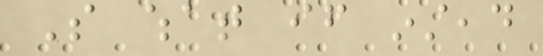So what if instead
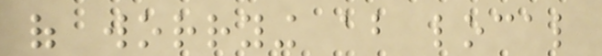of worrying about local
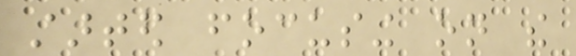started focusing on the
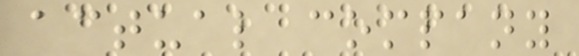actual company
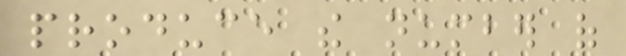produce the number of
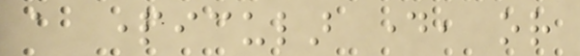a particular day, or
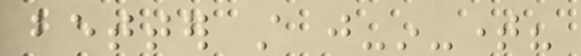better still just-in-time?
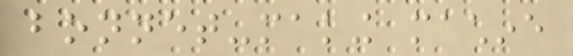bonnet-making machine
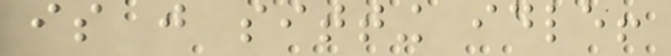is just sitting idle!
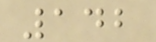142
